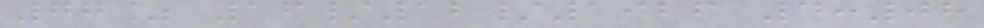77% 16/12/1926 4:08
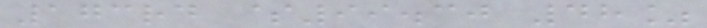173rd $99.30 48%
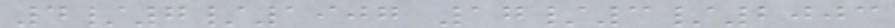4/7/1907 17/3/2003
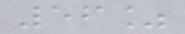56%
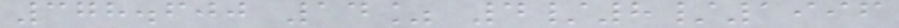378.600 14% 4/8/1996
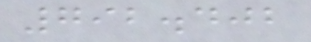792.402
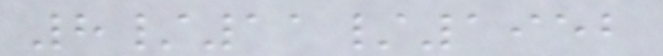8/11/1952
